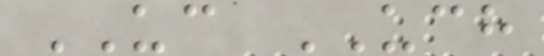UC UCH
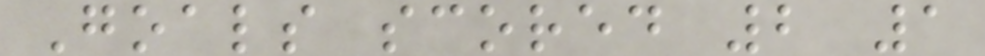Goals scored 2 1
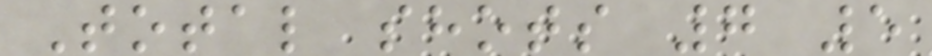Total shots 7 5
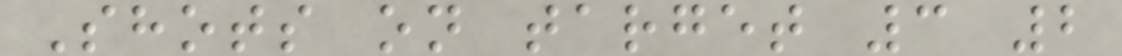Shots on target 3 2
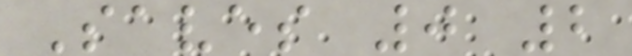Saves 0 2
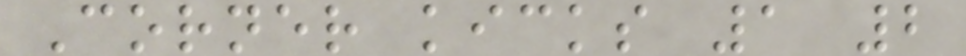Corner kicks 1 2
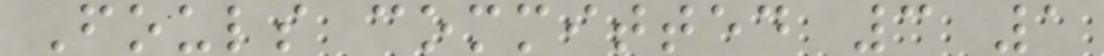Fouls committed 3 1
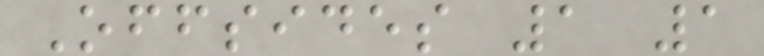Offsides 1 1
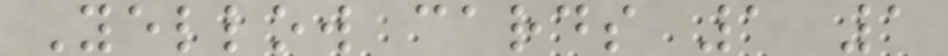Yellow cards 1 1
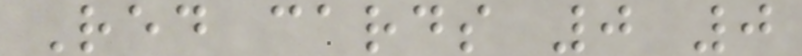Red cards 0 0
